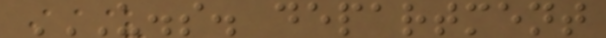U.S. DEPARTMENT
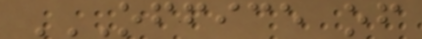OFFICE OF
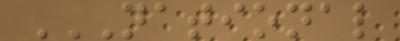NATIONAL
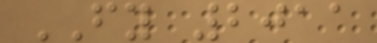FY 2011
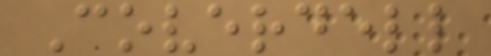Coverdell
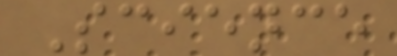Science
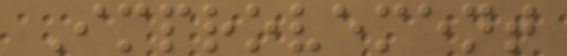Improvement
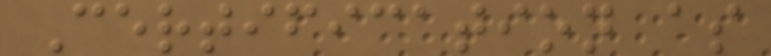Certification as
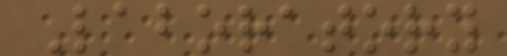Laboratory
